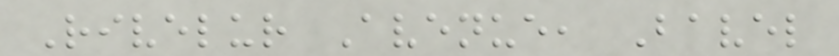Rivelur Avenue, Bavel
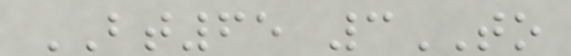BT65 3TO
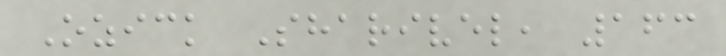Ozick Sharivel, 163
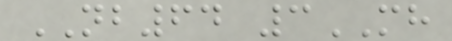NB64 3MH
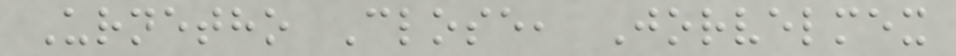Urnetho Close, Jorvelmex
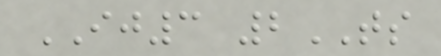IJ3 2TS
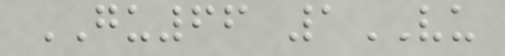GU66 1VU
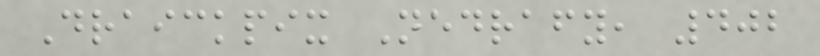Draickpix Nedrafy, 402
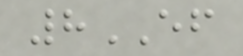8EF
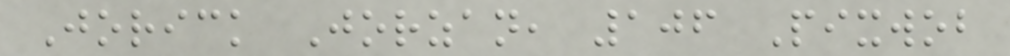Jorick Jorzan, 106 Pixwob
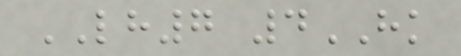LH7 4HK
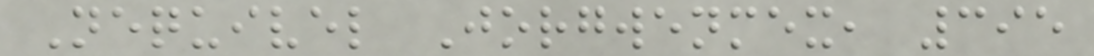Nequivel Jorgwenmex, 395
